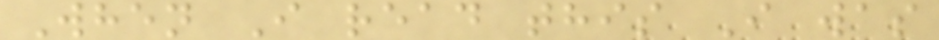When I read this I was
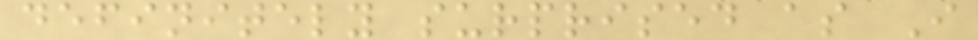definitely surprised as I
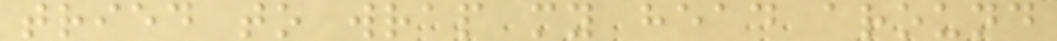tried to wrap my head around
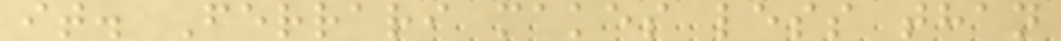it. Ferrari makes less than
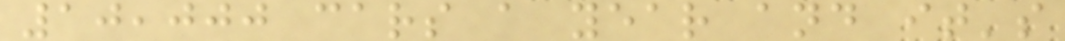10,000 cars a year and it's
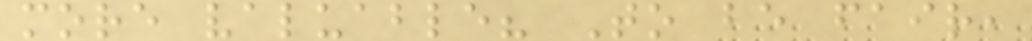more valuable? To be fair,
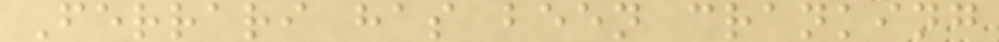Ferrari has been cranking
